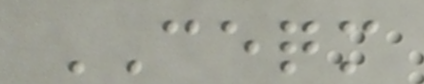CEQM
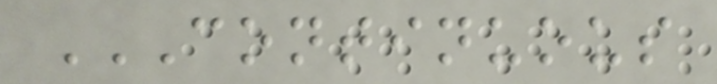CONTINUOUS
